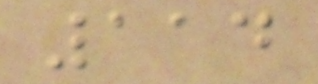114
